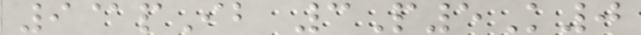9@pIb 3P5K0
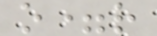o=r
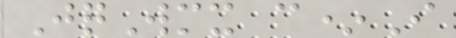JqWmx c*I
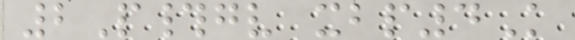2P#gv xbp4K
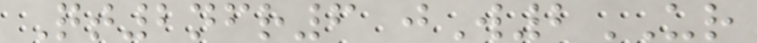Qt2nfr6 jW2UR
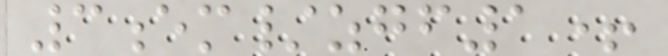3em/zgf1+
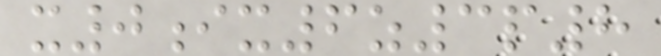x0ix6z3p8
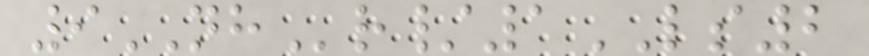9NHr/1LS2
